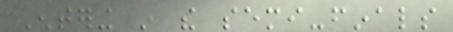Entering in the semi-finals
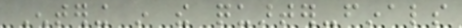Entering in the quarter-finals
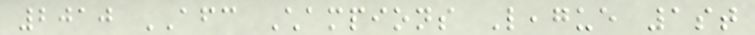2010 AFC Champions League 1st
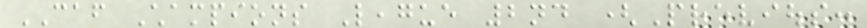CAF Champions League 2nd (Previous:
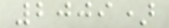2009)
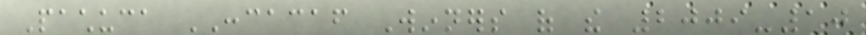Pachuca CONCACAF Winners of the 2009-10
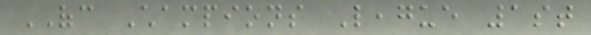OFC Champions League 1st
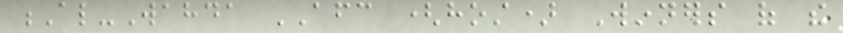Al-Wahda AFC (host) Winners of the
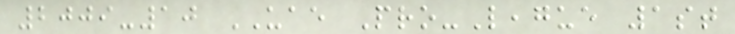2009-10 UAE Pro-League 1st
